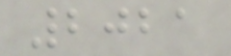2021
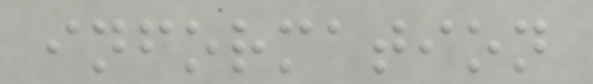information
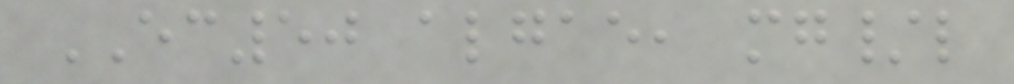EC50 algae, mg/l
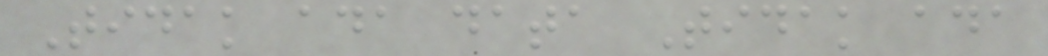Tidak ada data Tidak ada
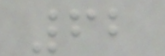62
